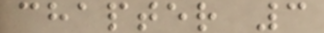chapter 3
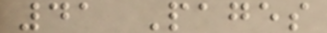41 Pages
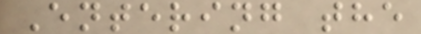Entering the
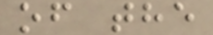of the
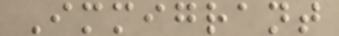Immigrant
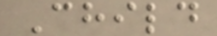Child
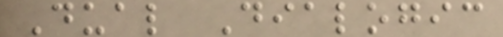Dual Dialogic
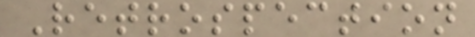Retrospection
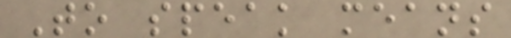To speak means
